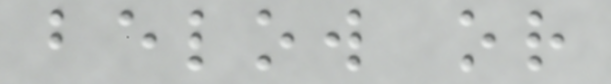below or
